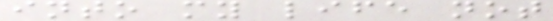into my life not
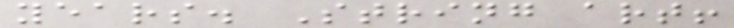years. String art!
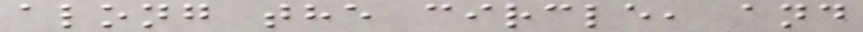along the circle, and
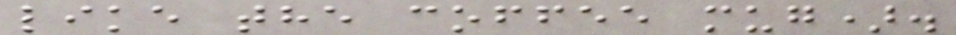like the coffee mug).
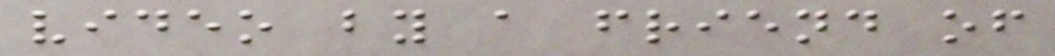video by a friend of
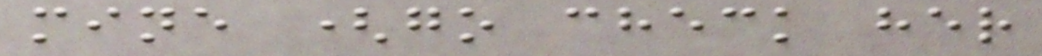mine (go check her
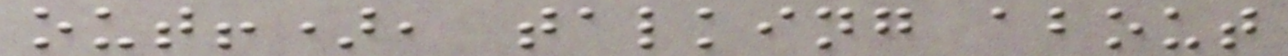out!), talking about
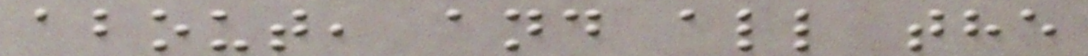about, and all the
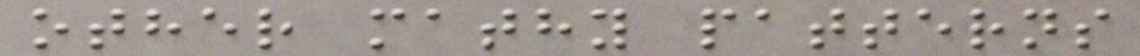other mathy patterns
